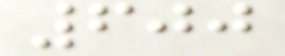600
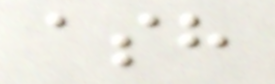ash
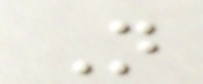N
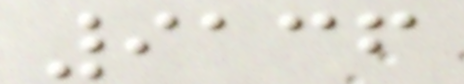9136
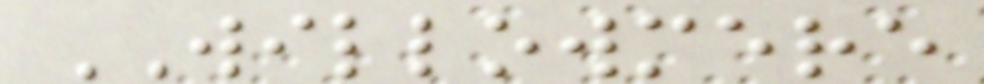WILLOWMERE
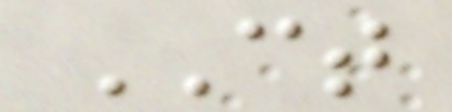CT
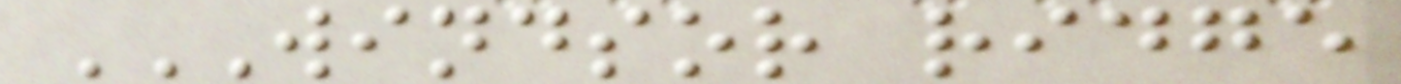WINDSOR RIDGE
